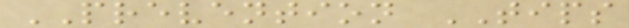PREVENTION TIPS
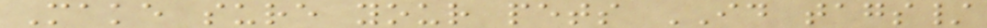Make sure your pets ID tags/
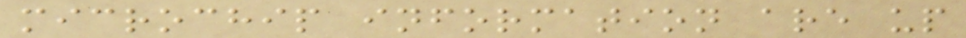microchip information are up
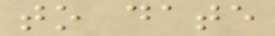to date
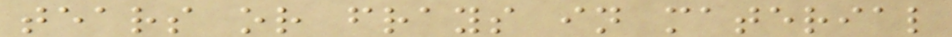tears or frays in material
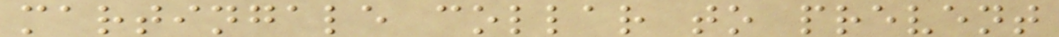martingale collar to prevent
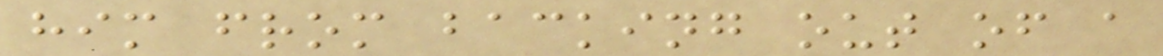him from backing out of a
